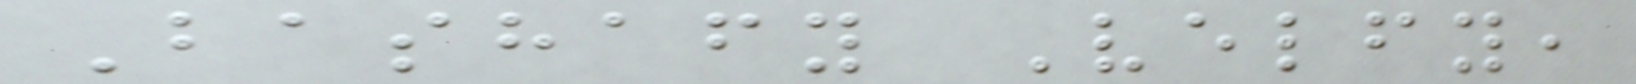Bashafy Velfy,
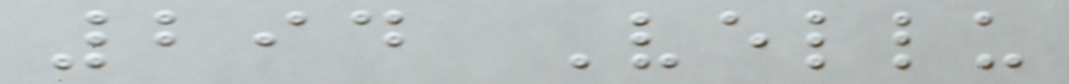294 Vellu
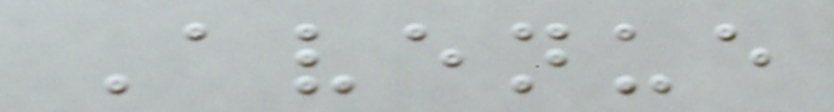Avenue
